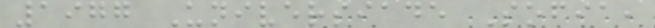1977 Universiade Sofia,
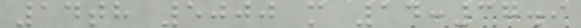14th 5000 m 14:37.9
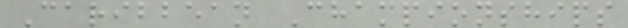Caribbean Championships
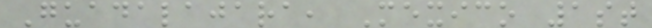Guadalajara, Mexico 1st
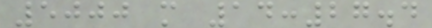5000 m 14:27.4
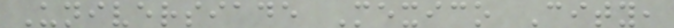Universiade Mexico City,
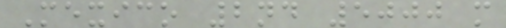Mexico 2nd 5000 m
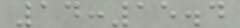14:15.4
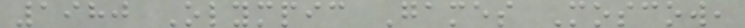1980 Olympic Games Moscow,
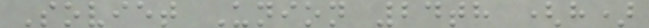Soviet Union 24th (h)
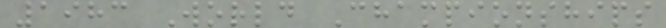1983 World Championships
